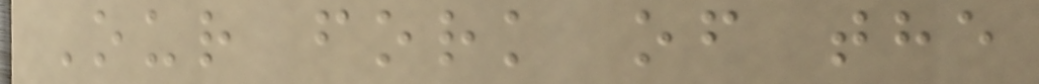Our fork of the
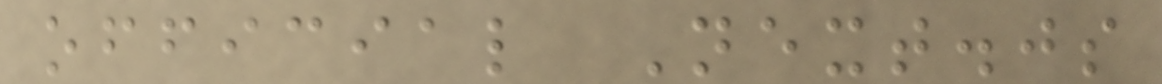official Next.js
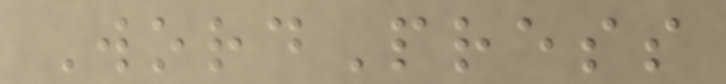WordPress
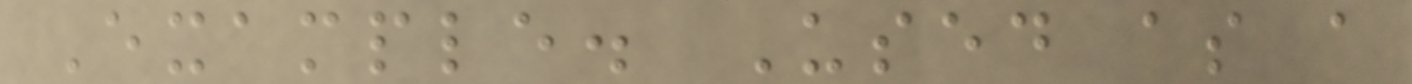Example. Used as a
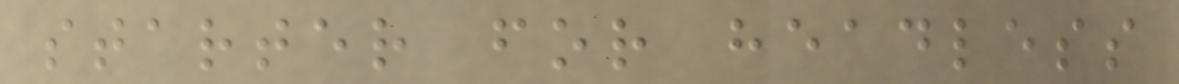starter for headless
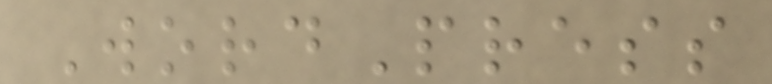WordPress
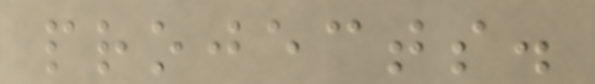projects.
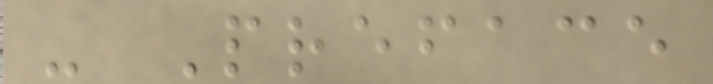- Preface
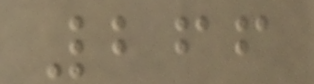266
